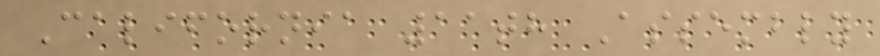California 11th Assembly
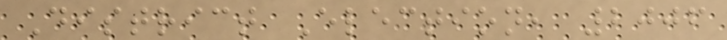District Election, 2006
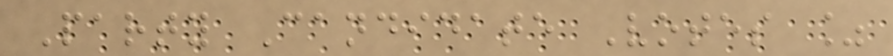Party Candidate Votes %
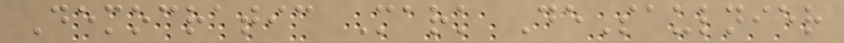Democratic Mark DeSaulnier
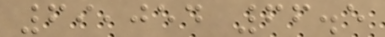69,054 66.5
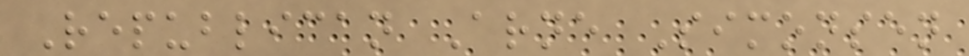Republican Arne Simonsen
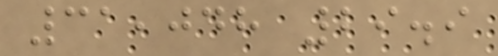31,048 29.9
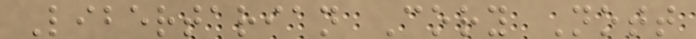Libertarian Cory Nott
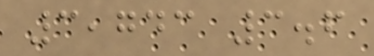3,743 3.6
